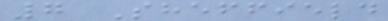7 Sheffield
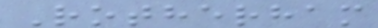Rotherham
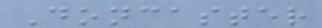Doncaster
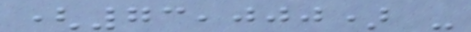(73,000) -
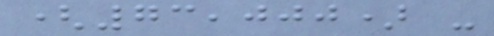(73,000) -
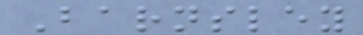Barnsley
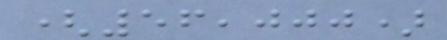(56,000)
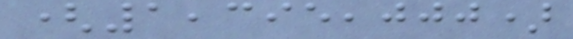(1,395,000)
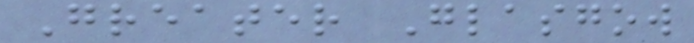Greater Glasgow
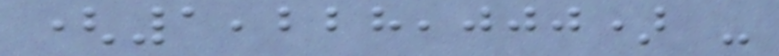(1,228,000) -
